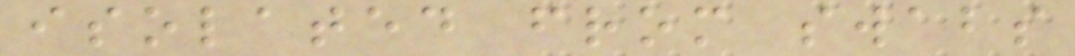isolated from swabs
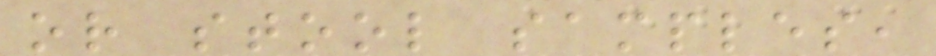or stool samples,
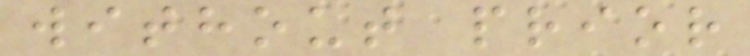without prior
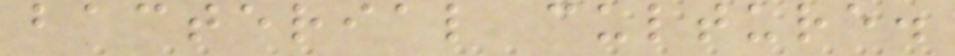bacterial culture.
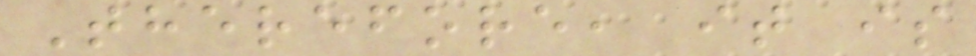Therefore, it is
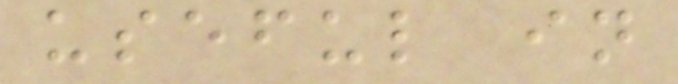useful in
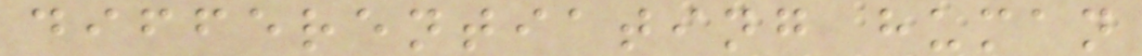differentiating human
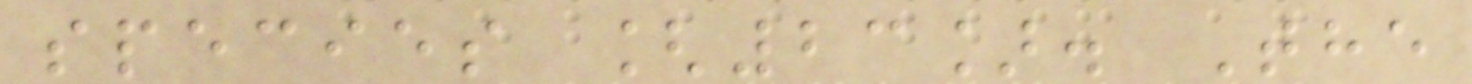species [23]. The
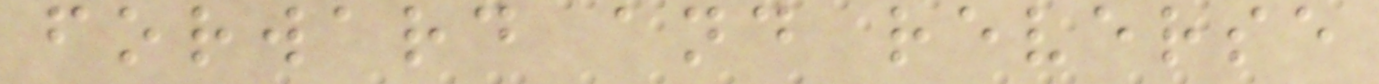forward and reverse
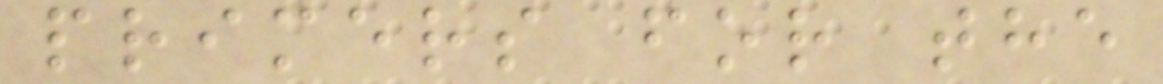primers for the
